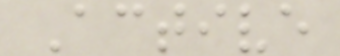Active
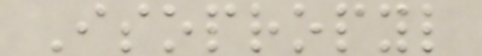Isopropyl
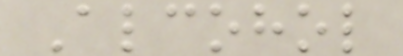Alcohol
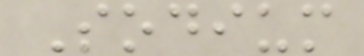Sodium
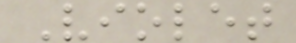Violet
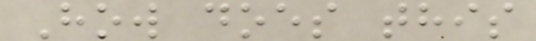How does this
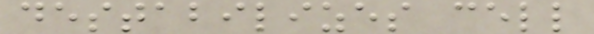destabilizes cell
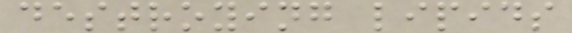destroying lipids
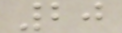20
